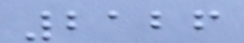2126
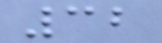32
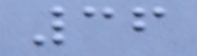36
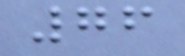76
